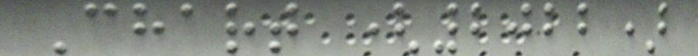Chart (2022)
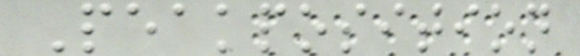Peakposition
